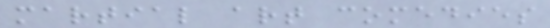martial art comedies
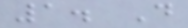1. D
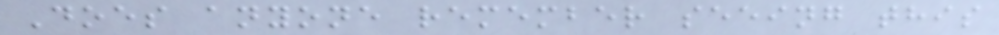Does anyone remember seeing this
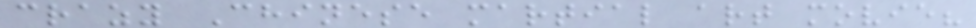crazy Chinese martial art movie?
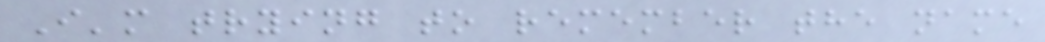I'm trying to remember the name
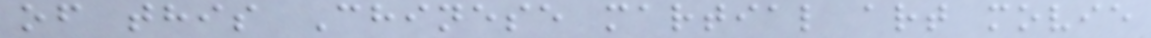of this Chinese martial art movie
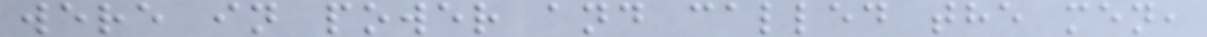were in power and called the men,
